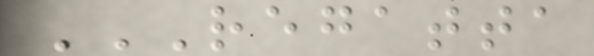REGATTA
